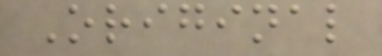Original
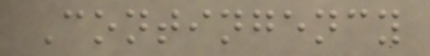Contingency
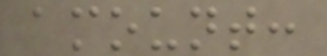amount:
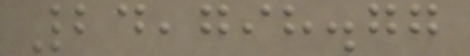24,798.77
